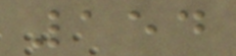154
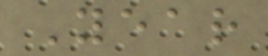Year
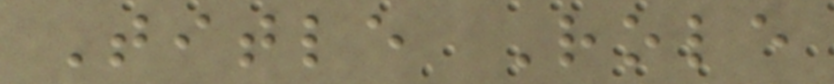Title Role
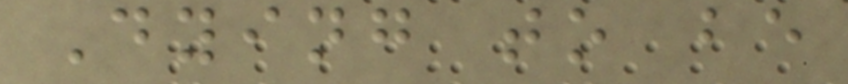Dying to be
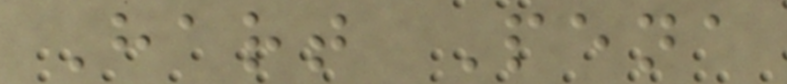Hart Pena
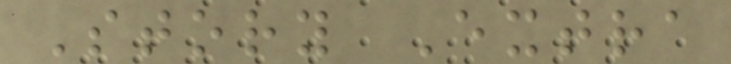Story Extra
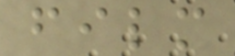film
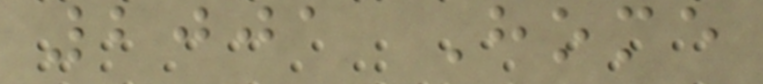2001 Home
